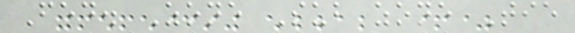Fed. Zone Sub zone Tie
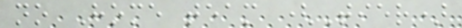no Home team (Tier)
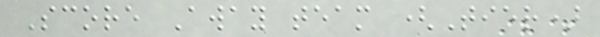Score Away team (Tier)
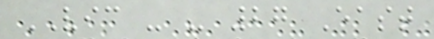VIC - - 27 East
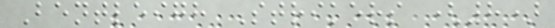Bentleigh Strikers (8)
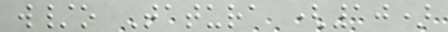w/o Tatura (10)
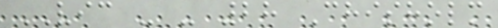VIC - - 28 Chisholm
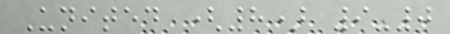United (8) 9-0
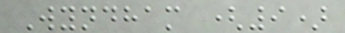Wyndham (9)
